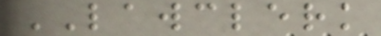LAWCLERK
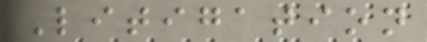Litigation
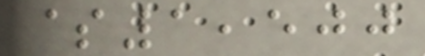$1,500
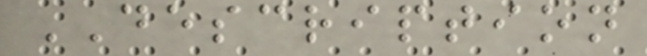DESCRIPTION
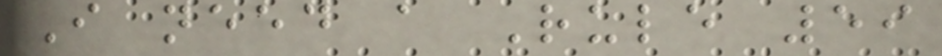I need a Rule 59
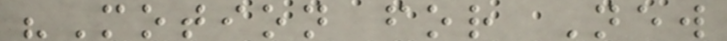"Motion for New
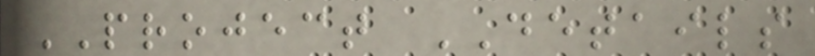PROJECT DETAILS
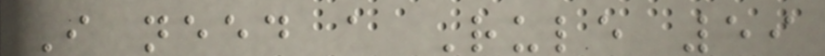I need a Rule 59
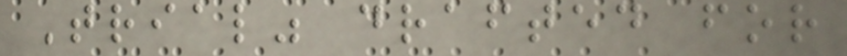Trial" drafted for
